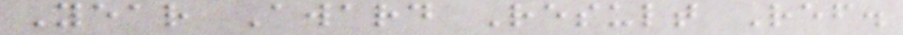Year Award Result Ref.
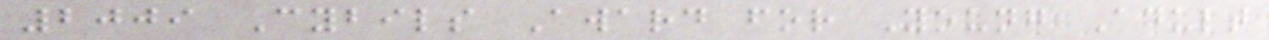2009 Cybils Award for Young Adult
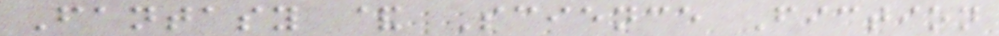Fantasy & Science Fiction
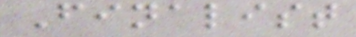Finalist
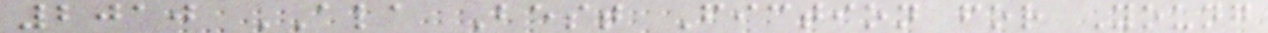2010 ALA Best Fiction for Young
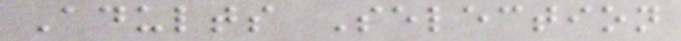Adults Selection
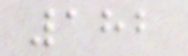182
